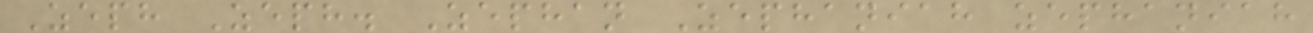Zeph Zeph. Zephan Zephaniah zephaniah
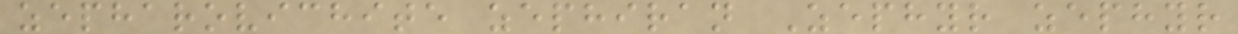zepharovichite zephiran Zephyr zephyr
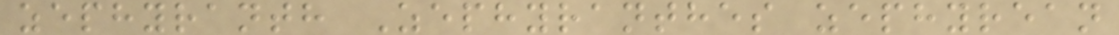zephyranth Zephyranthes zephyrean
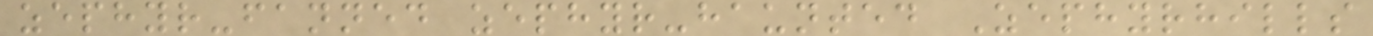zephyr-fanned zephyr-haunted Zephyrhills
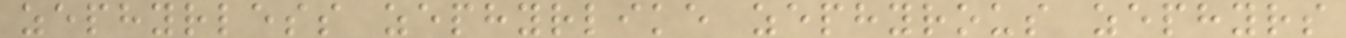zephyrless zephyrlike zephyrous zephyrs
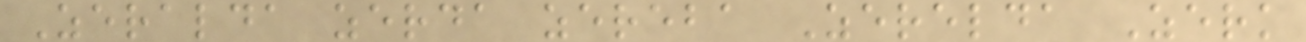Zeralda zerda zereba Zerelda Zerk
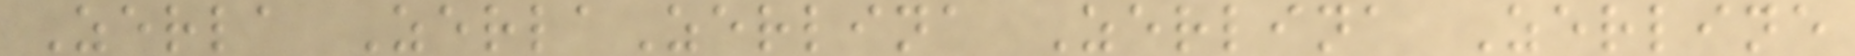Zerla ZerlaZerlina Zerlina Zerline
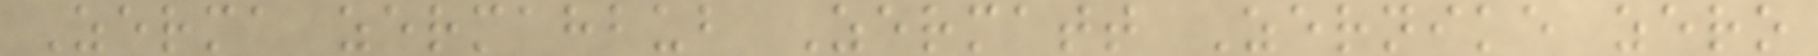Zerma zermahbub Zermatt Zernike zero
